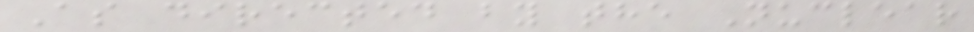As directed by the Nuclear
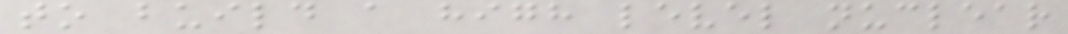to build a high level nuclear
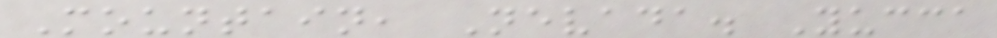Mountain, Nevada. Yucca
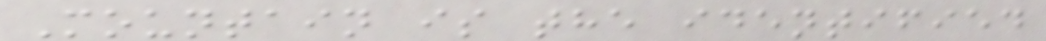Mountain is the identified
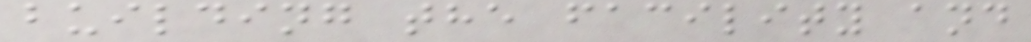building the facility and
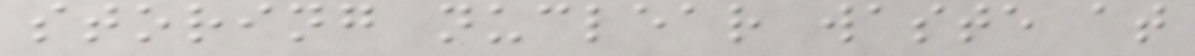storing nuclear waste at
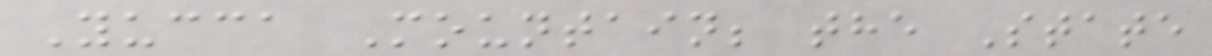Yucca Mountain; the State
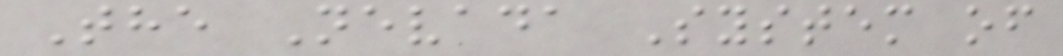The Nevada System of
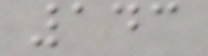143
